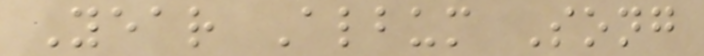Year Album Song
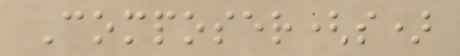Composer(s)
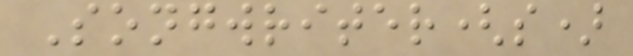Songwriter(s)
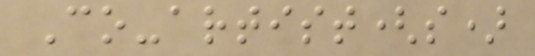Co-artist(s)
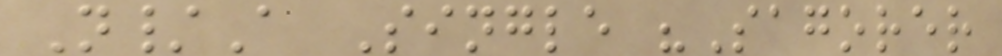N/A Single "Sagorer
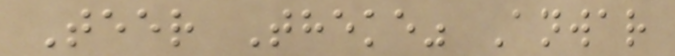Teer Theke" Anwar
